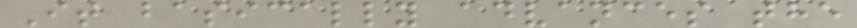It basically advances the
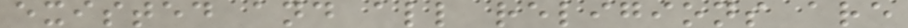existed and all religions are
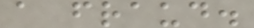a fraud.
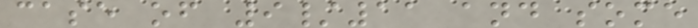case of 9/11 and some
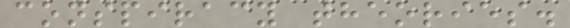conspiracy theories.
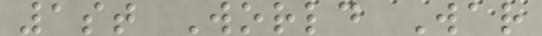1st World War
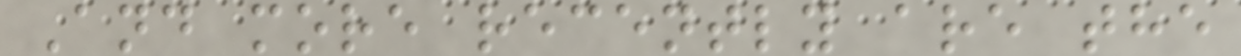And more recently are the
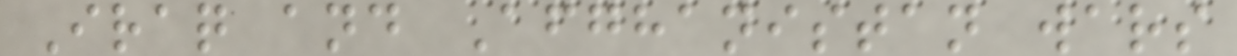Iraq and Afghanistan wars
